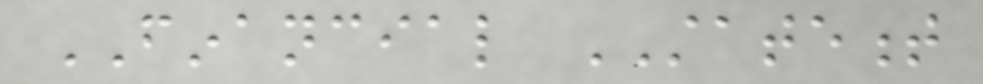FINANCIAL STATEMENT
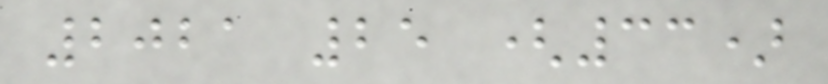2021 25 (33)
